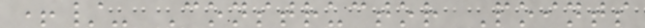+/- Constructor Points
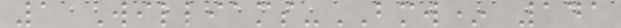1 Williams-BMW* 141
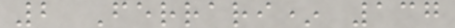2 Ferrari* 137
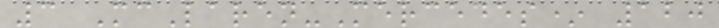3 McLaren-Mercedes* 120
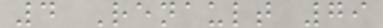4 Renault 79
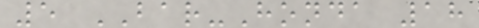5 BAR-Honda 18
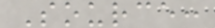Source:
